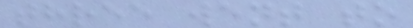three went to
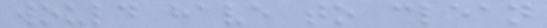would have to clean
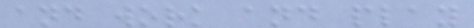and work and play
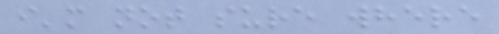i'm not sure where
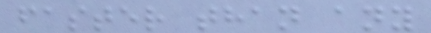faster than any
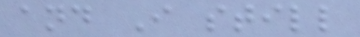and I still
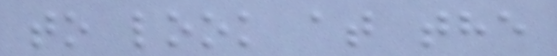to look at the
